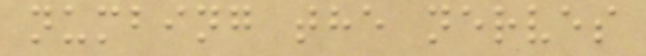numbing the nerves
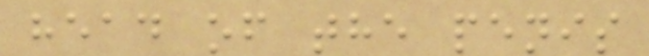head of the penis
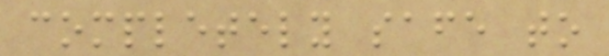completely safe to
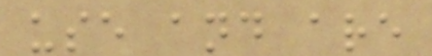use and are
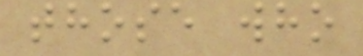those who
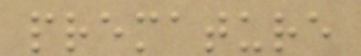premature
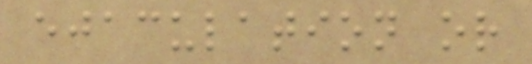ejaculation or
